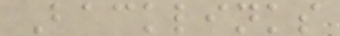Backlinks
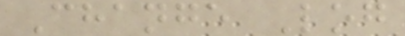Change Log
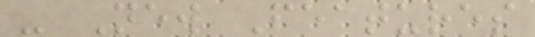- New Features
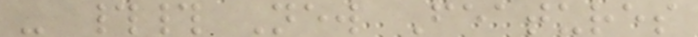- ## New Features
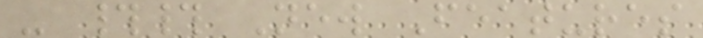- ## New Features
